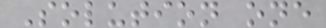Solution one
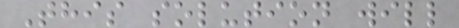This solution will
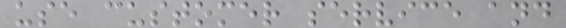use customer service and
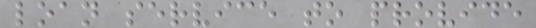loan service to provide
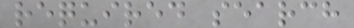required search
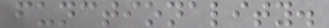functionality.
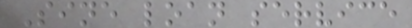Sine loan service
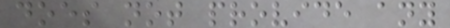does not provide any
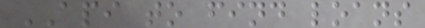API to find loans
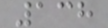138
